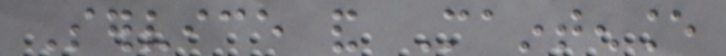Service and Maintenance
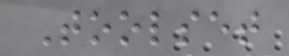Toolset
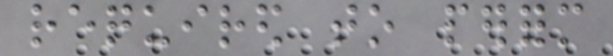required to perform
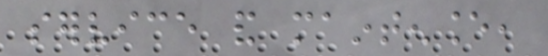service and maintenance,
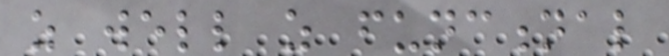as well as functional
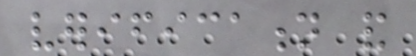verification and
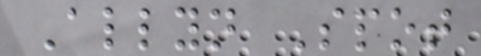Allyn Spot
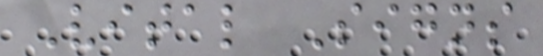Vital Signs
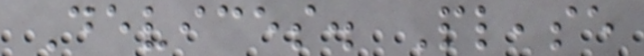Devices. Please
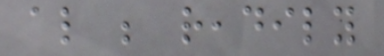also be readily
